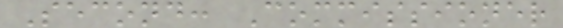Second: Commissioner
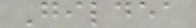Gildea
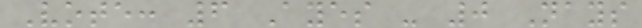Vote: 6 Ayes - 0 Nays
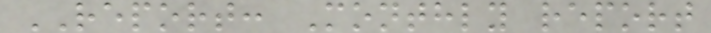REPORT: Monthly report
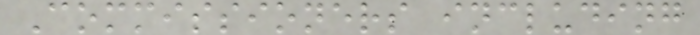Commissioners including
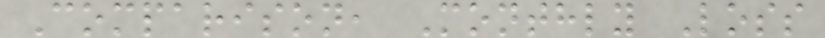Comparison, Monthly Loss
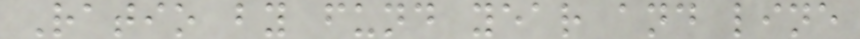Ratio by fund year and line
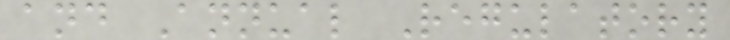and Annual Regulatory
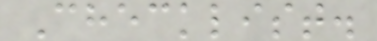Checklist.
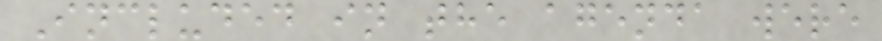Included in the agenda were
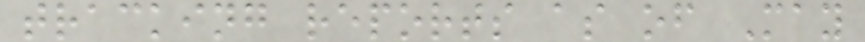tracking reports as of May
